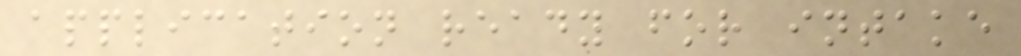application ready for intake
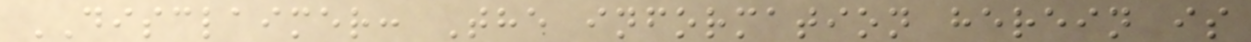DISCLAIMER: The information herein is
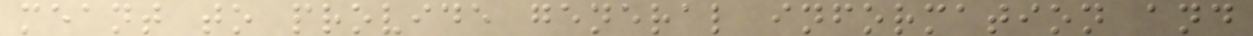meant to provide general information and
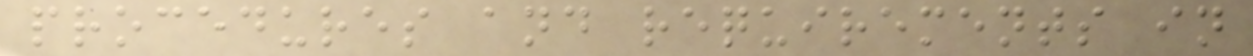procedures and requirements in
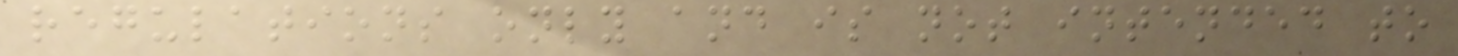regulations only and is not intended to
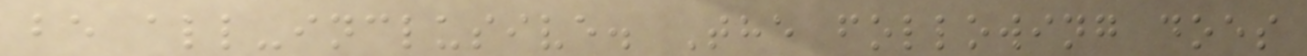be all-inclusive. The following does
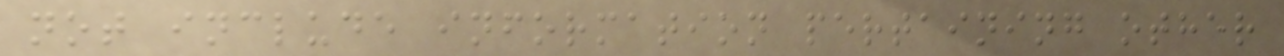not include information pertaining other
